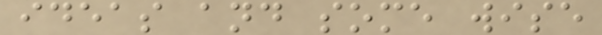ideas and some wise
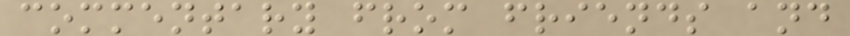commentary from friends and
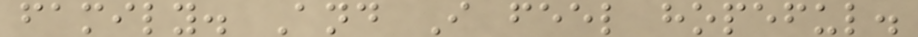family. And I feel hopeful.
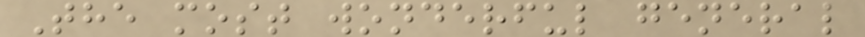The most wonderful general
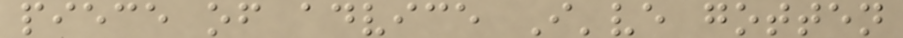piece of advice I've gotten
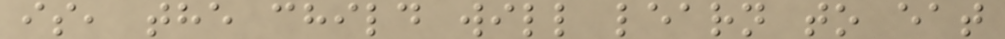is, the child will learn to eat
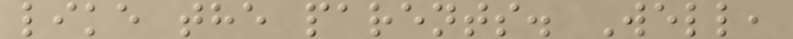like the parents. Well,
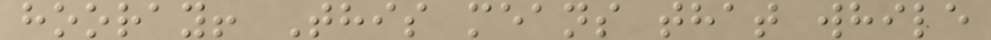hooray! This means that while
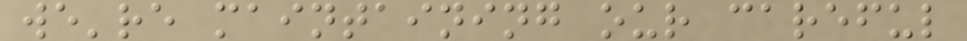we're maintaining our careful
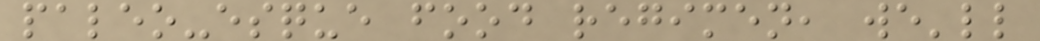paleo-esque food regimen, we'll
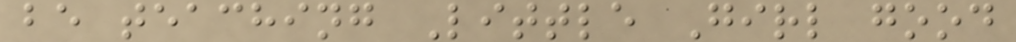be teaching Little Girl good
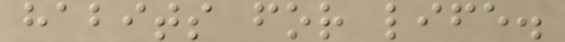habits for life.
